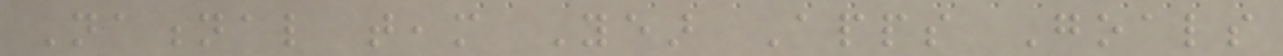National team Year Apps Goals
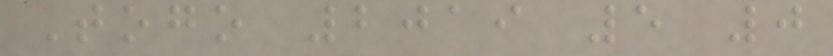Togo 2019 5 0
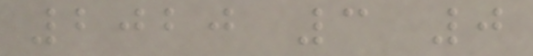2020 3 0
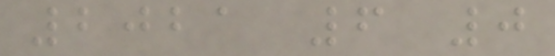2021 6 0
